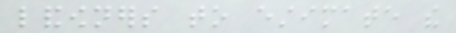landowners to estimate the
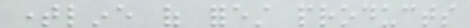timeline of forest products
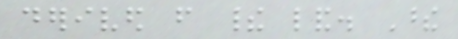derived from their land. These
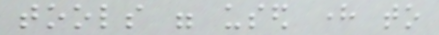tools were used here to
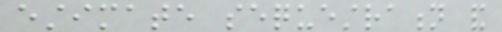estimate sequestration and
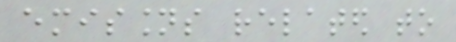emissions related to
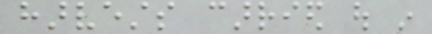harvests carried out in
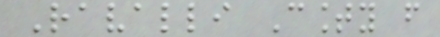Ravalli County from
